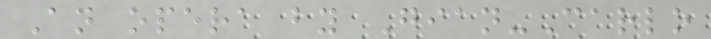An opera by Gian-Carlo
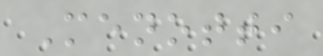Menotti
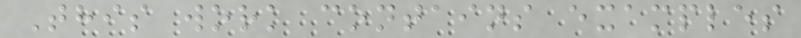This work contains examples
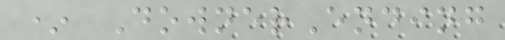* DownerEnding
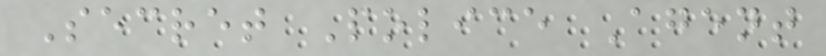Secret Police Agent
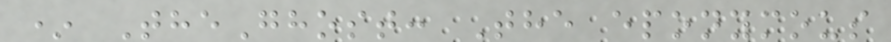* TheGhost: The eponymous
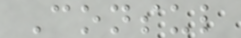Consul
